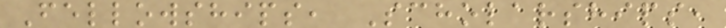Fellowships, Scholarships,
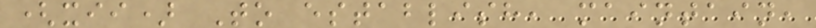(xii) To establish, maintain,
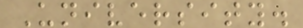University.
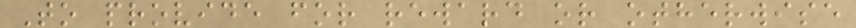To provide for reward or otherwise
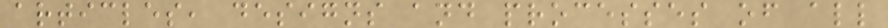articles, designs and processes of all
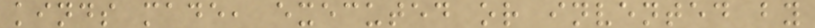kinds made, executed or invented by
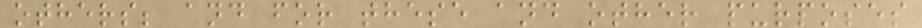others; and for these and other purposes
